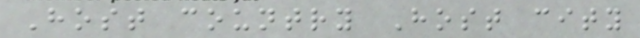Host country Host city
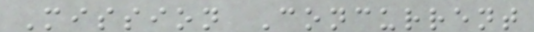Mission Concurrent
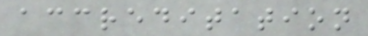accreditation
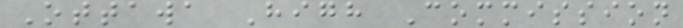Ottawa High Commission
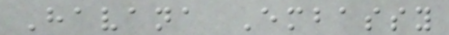Havana Embassy
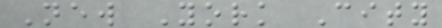New York City
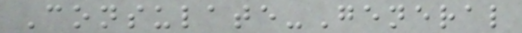Consulate-General
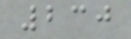230
